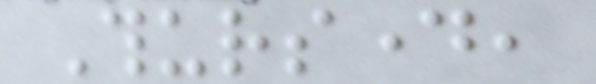Thursday,
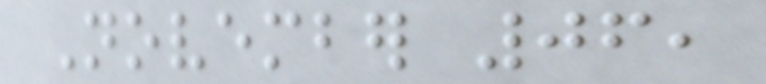November 06,
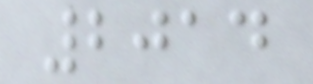2014
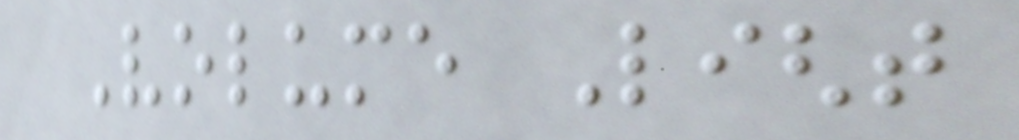Volume Light
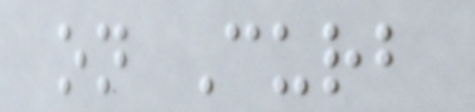on Curb
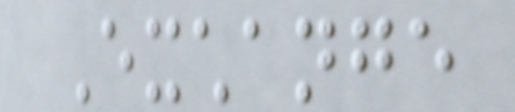Exchange
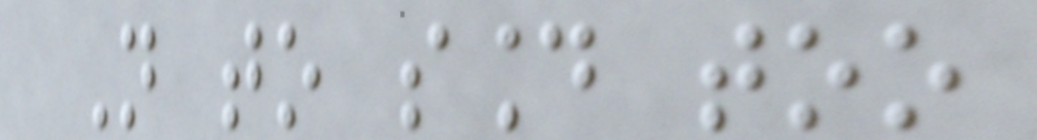Not to sound too
